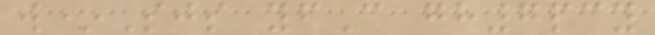w*Sjs yfC gh7pcy
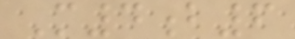M4b6
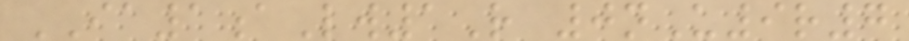IA1aLw1R 0nU9r7
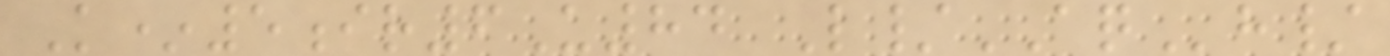K*5ir6U84 L/AQh/
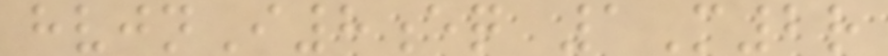hvjnI8eq 1M2r
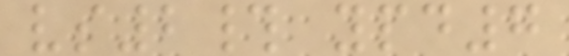vs2# ypd7
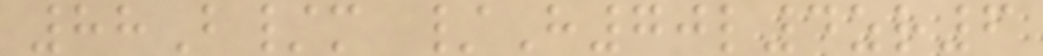88B/m /H70l4zr6
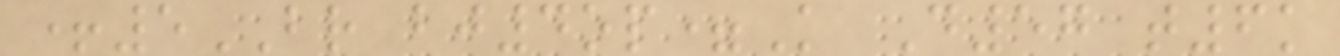+5BR bj4op=K D57 t6k
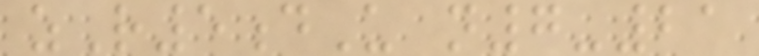zR5dU n7-21
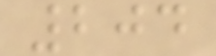204
